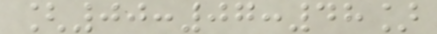[00:07:48]
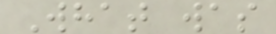What was
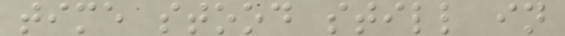time stood still in
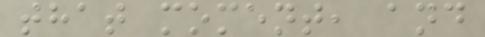that moment, and
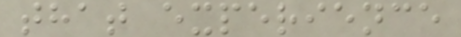that experience
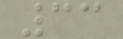33
